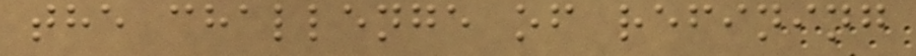the challenge of refining
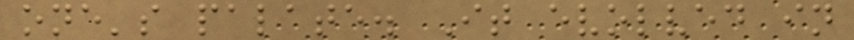one's palate. It evolved in
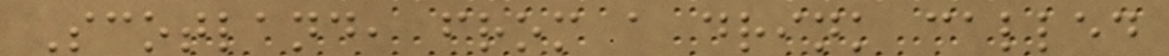Scotland, from a drink called
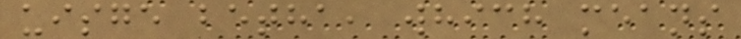uisge betha, which means
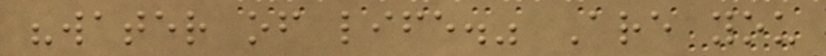"water of life." Are you
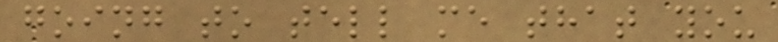going to tell me that you
